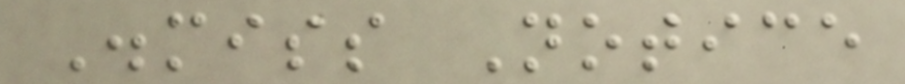Dismiss Notice
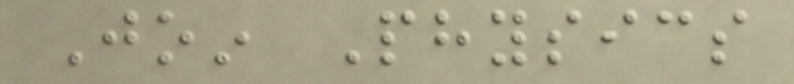Join Physics
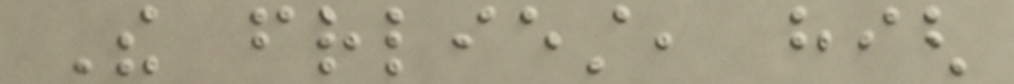The friendliest, high
